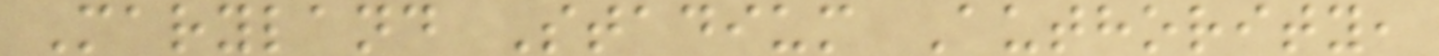Maryland Stadium Authority,
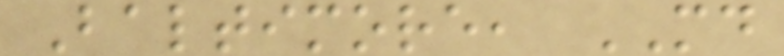Baltimore, MD
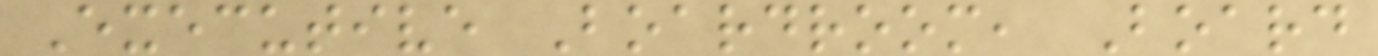Executive Boardroom, Board
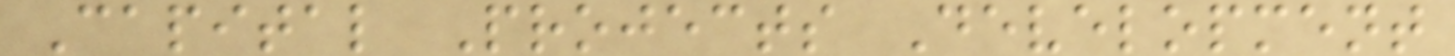Capital Projects Development
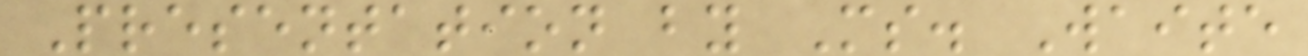Presentation by Ms. Waite
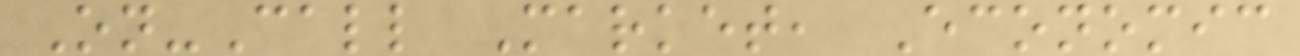On-Call Market, Economic
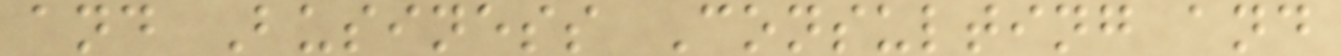and Business Consulting and
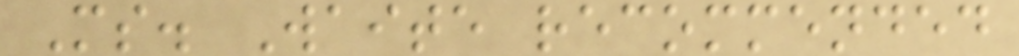Ms. Waite recommended
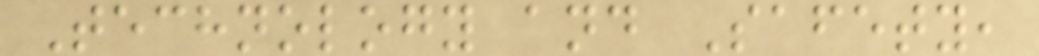Technology and Safety,
